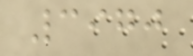3970
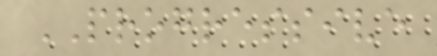PROGRESSIVE
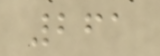261
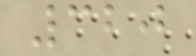320
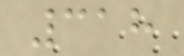318
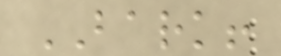BARK!
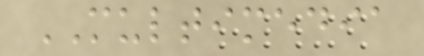MULTIMEDIA
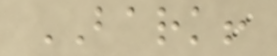BARK!
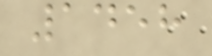1458
